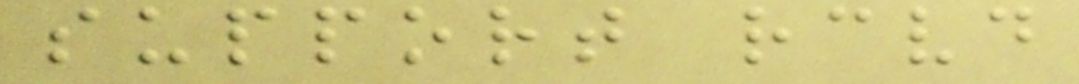support received
